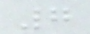7
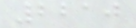2210
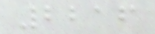2216
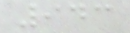943
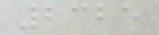2325
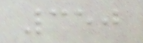350
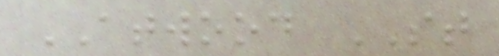ATWOOD ST
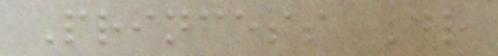Princess Dr
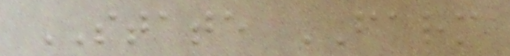STATE FARM
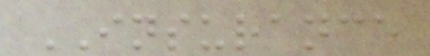INSURANCE
